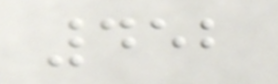452
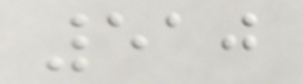510
